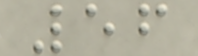56
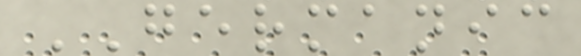GERMANIC
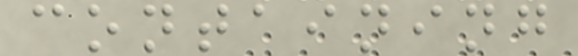containing
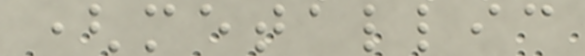(metallic
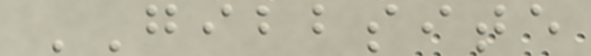GIBBSITE
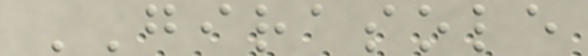GIRASOLE
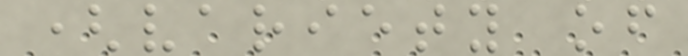(variety of
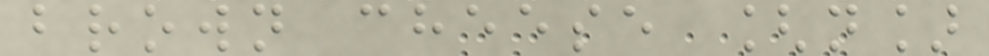brown cheese [n]
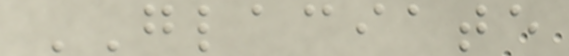GLACIATE
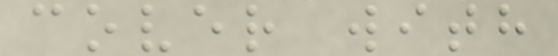cover with
